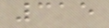315
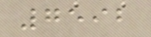7592
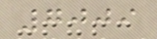7009
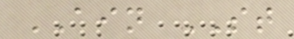AIN ST
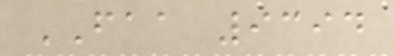FAA 9394
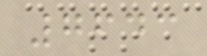7643
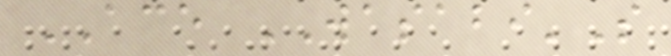ACE WASABI'S
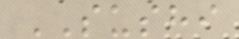SUSHI
